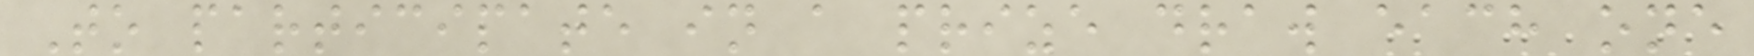To participate in a prize draw each one
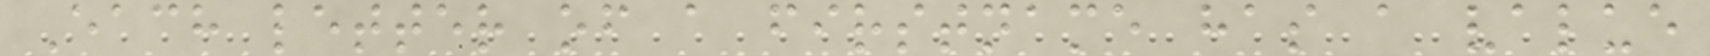Each letter of a firstname has a value
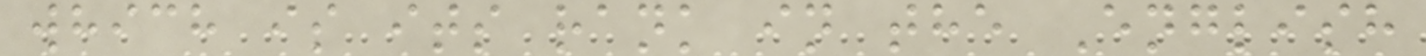which is its rank in the English
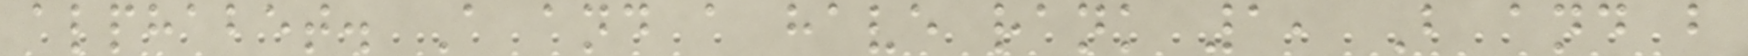alphabet. A and a have rank 1, B and b
